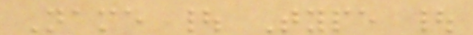Name | Type |
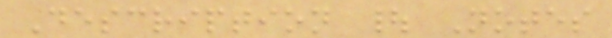Description | Notes
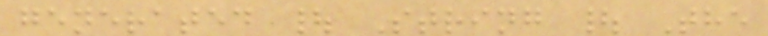generated | String | The
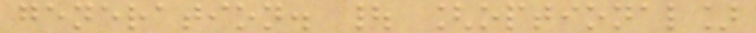generation. | [optional]
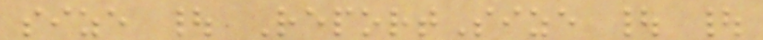size | ReportSize | |
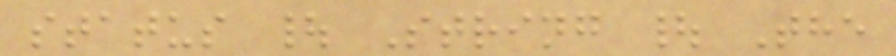status | String | The
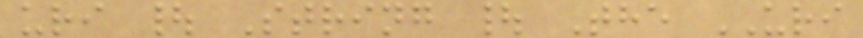uri | String | The URI
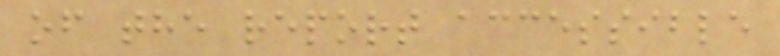of the report accessible
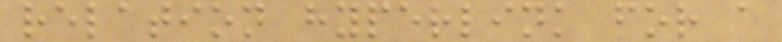relation hyperlink for a
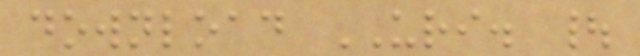download URI. |
